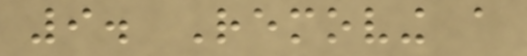9. Removing a
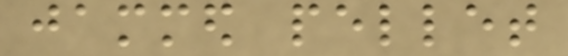jammed pellet
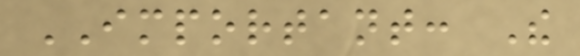IMPORTANT: The
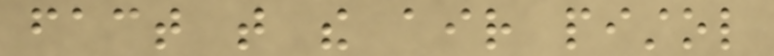fact that the air pistol
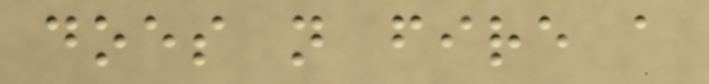does not fire a
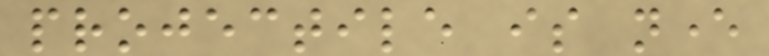projectile is never
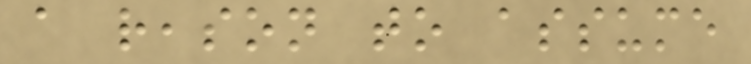a reason to assume
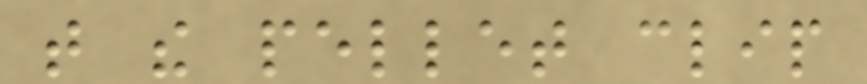that the pellet clip
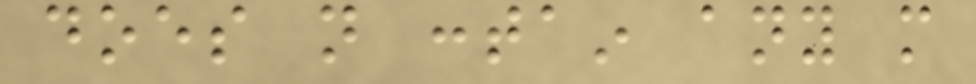does not contain any more
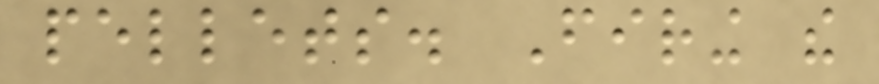pellets. Firing the
